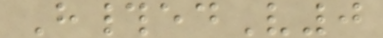H#edV0
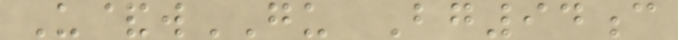U&wGU Bg94c
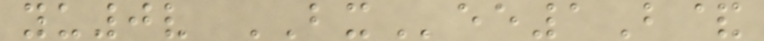yu0v BXee1B&
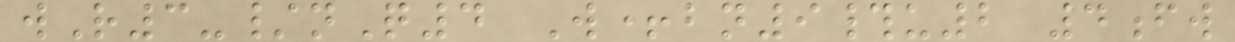wR3-/nQ4 W+bn9#u2 4fw
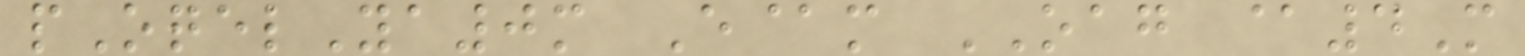pOqelYa0m E@m OAG @4M
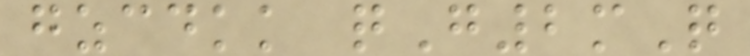gzcdkk qG2mQ
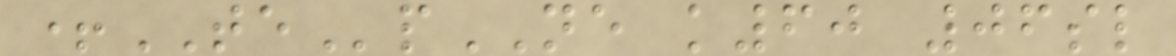+TEpNE k60 06sl
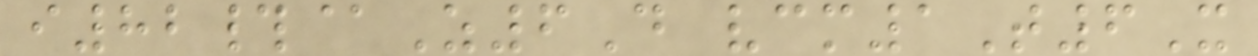i82#@Z6D vcm1T6X
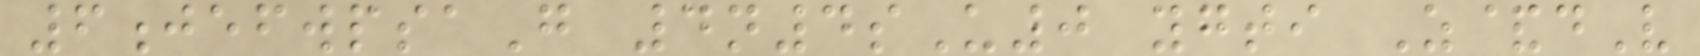6jefwpsaG 4n4sU0 ygti Z&dV
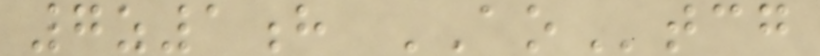7z1h AOtcg
